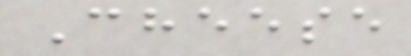Cheese
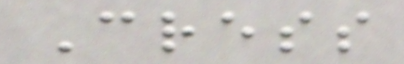Cress
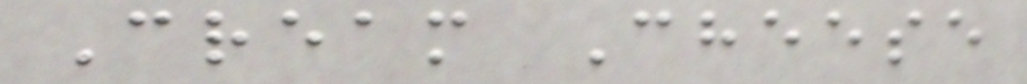Cream Cheese
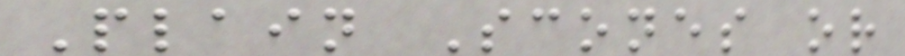Plain Scones or
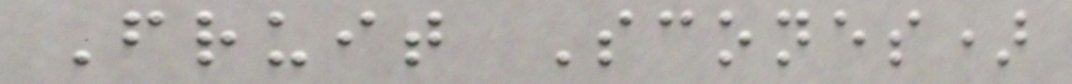Fruit Scones)
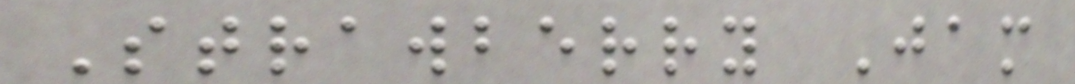Strawberry Jam
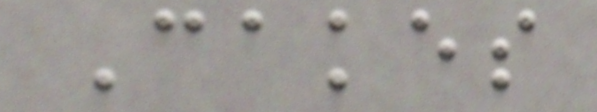Cakes
